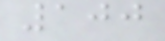100
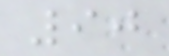90
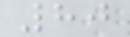80
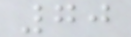70
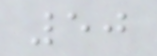50
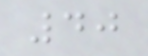40
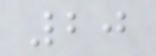20
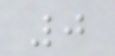0
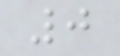0
